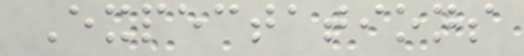Expectations
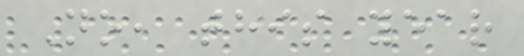No, this year
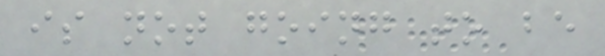is not going to be
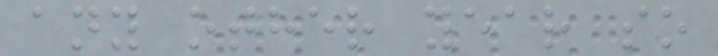any other year so
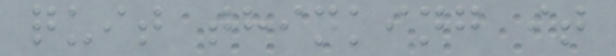quit thinking it
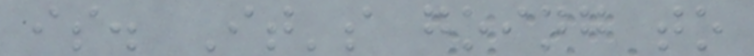is. It's going to
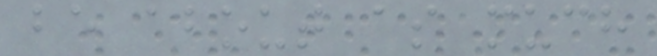be about as much
